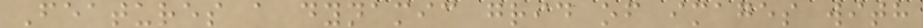Features a dynamic grid of images with
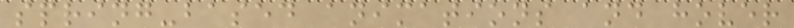spring-based animations and hover
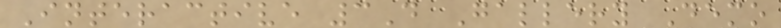Interactive 3D Gallery Demo
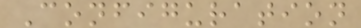Configuration
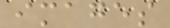images
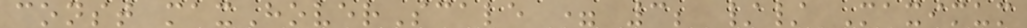const maxHoverScale = 3; // Maximum
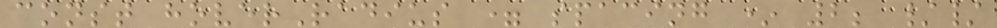const hoverRadius = spacing * 2; //
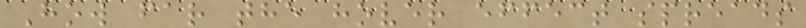How far the hover effect spreads
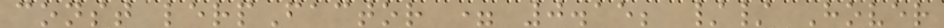const lerpFactor = 0.15; // Hover
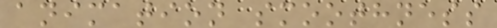animation smoothness
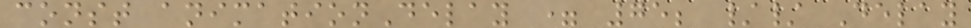const animationDelay = 75; // Delay
